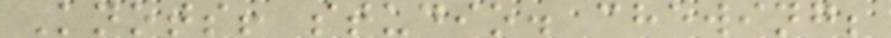Knots! studio. chewing;
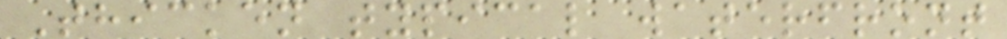Thicken typical waterfront
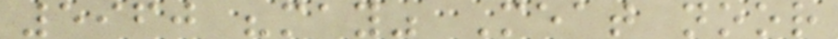5960 "may" Meat noor
